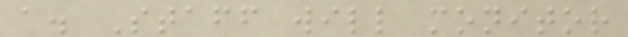a. Staff will monitor
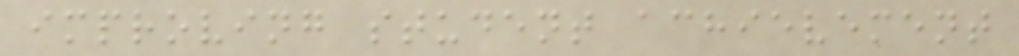improving student achievement
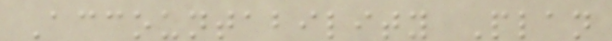Accountability Plan
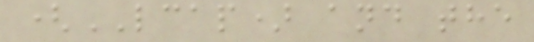(LCAP) and the
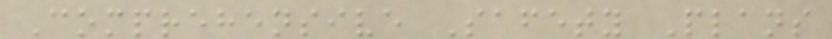Comprehensive Safety Plans
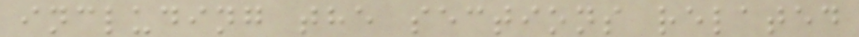including the sections related
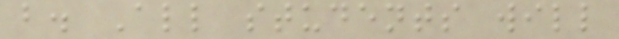b. All students will
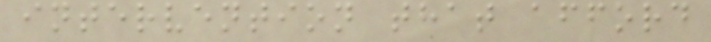intervention that afford
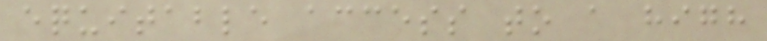equitable access to a high
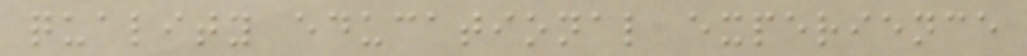quality educational experience
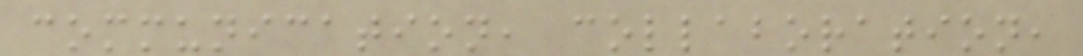communication, collaboration,
